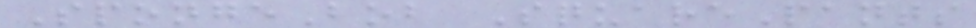SpongeBob SquarePants
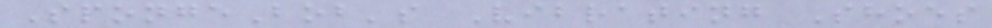SpongeBob's Vibrating Shoes
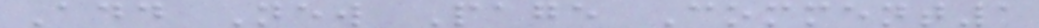Add New Page Comment1
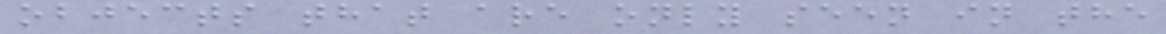objects that are only seen in the
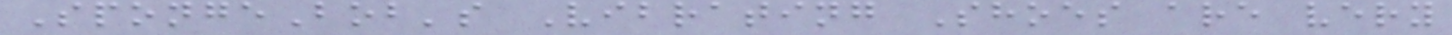SpongeBob's Vibrating Shoes are very
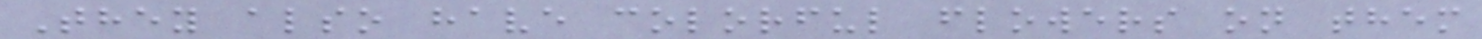They also have colorful flowers on them
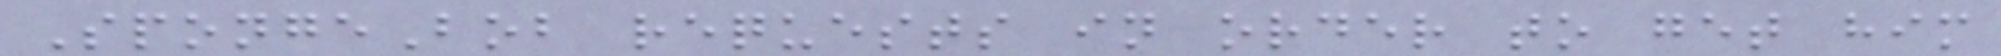SpongeBob requests in order to get him
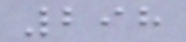298
